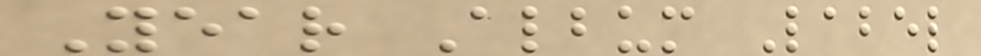Year Album Label
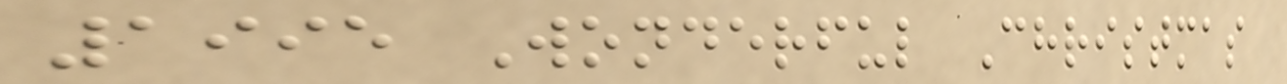1995 Wonderful Christmas
